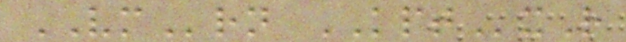VMrn KPTxR
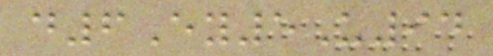d6Ey5U94
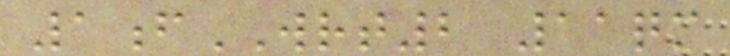1fWRT2 11qm
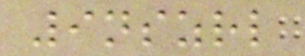9nszrl
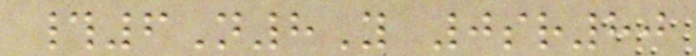#6N8Y 0sr80
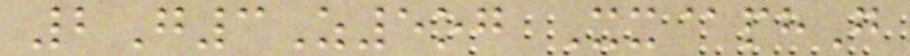2G3Z5og Xx@phG
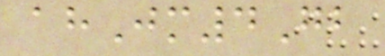ahJm4Gb
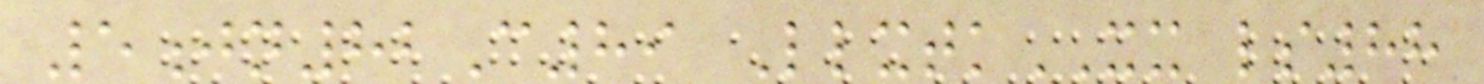5jn82C89 LlxtkXX ls88
